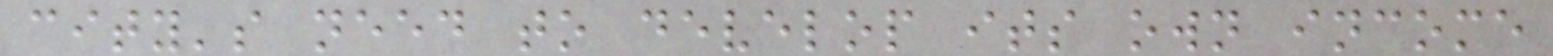city's need to develop its own income
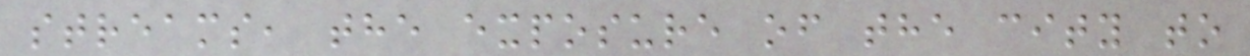streams, the exposure of the city to
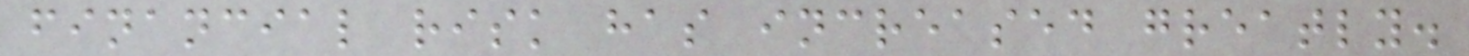financial risk has increased greatly.
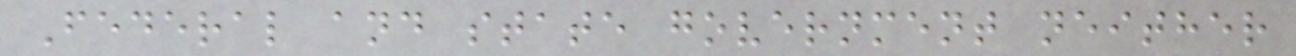Federal and state government neither
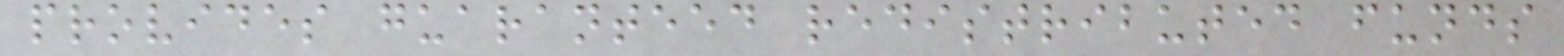provides guaranteed redistributed funds
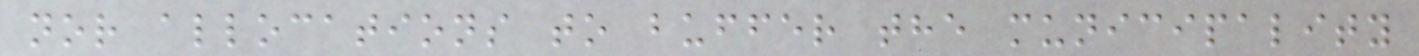nor allocations to buffer the municipality
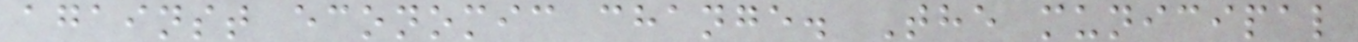against economic change. The municipal
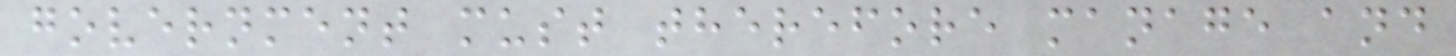government must therefore manage and
